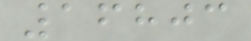16803
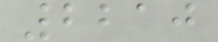2210
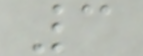3
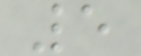5
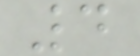4
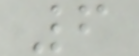6
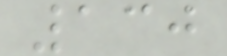130
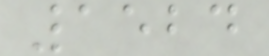1524
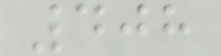408
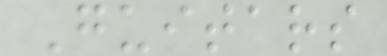Guitars
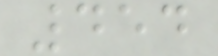454
